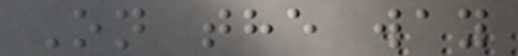On the way
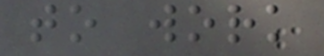to work
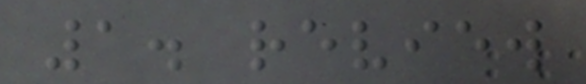1. review
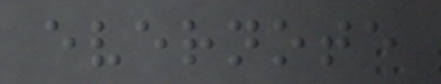evernote
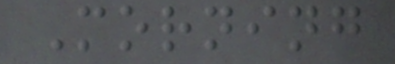Morning
